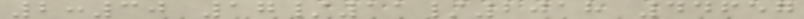2:30 17/11/2018 44657
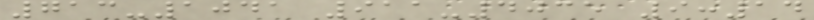713-1041 911-4035 9:14
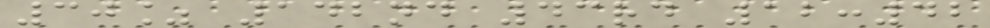30% 142nd 43rd 12:42
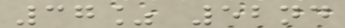37% 52nd
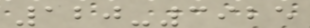120-3925
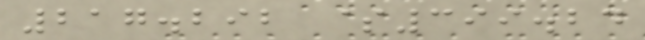217.292 $399.24
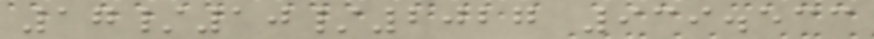17/10/2027 939.533
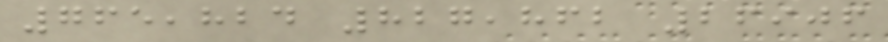765,824 827,862 26906
